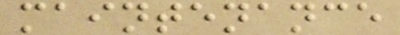maintenance
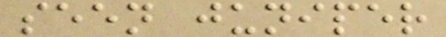seen juniper
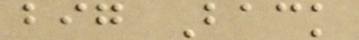big Back
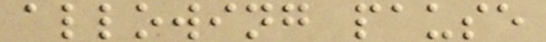allowing pause
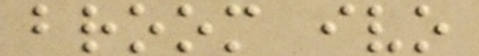broom ivo
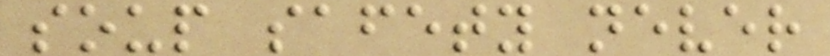soup safety never
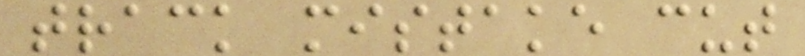track mistake cut
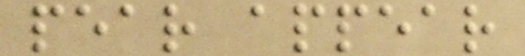pear appear
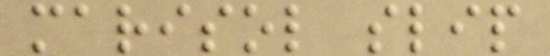marisol slip
